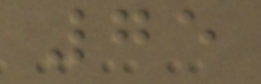75
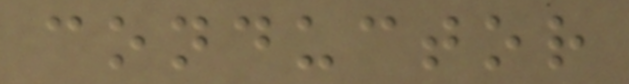conductor
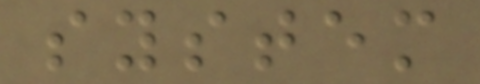system
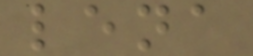lena
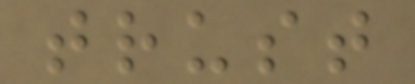trust
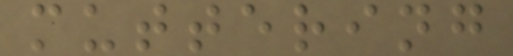muttering
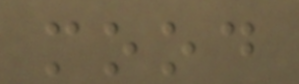mood
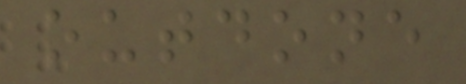outdone
